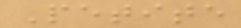Petite
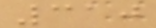310
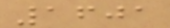1601
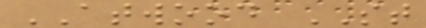ATWOOD ST
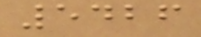5426
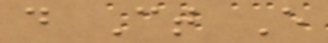d Ct E
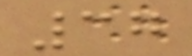37
